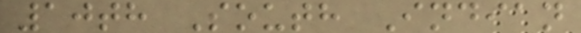10th South Indian
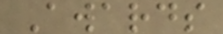Awards
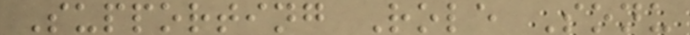Supporting Role Sonu
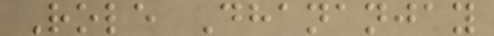Role Dhananjay
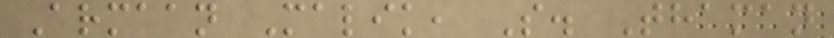Armaan Malik, S. Thaman
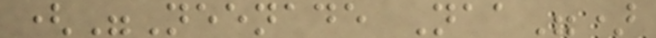("Neenade Naa")
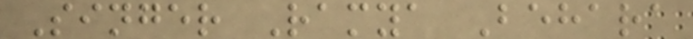Singer Ramya Behara
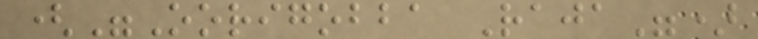("Oorigobba Raja")
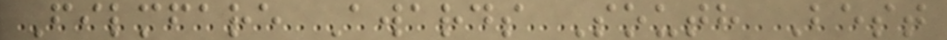Filmfare Awards South Best
